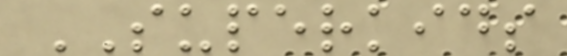SUPERKIDS
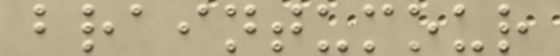braintumour
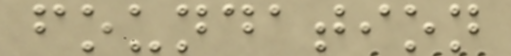foundation
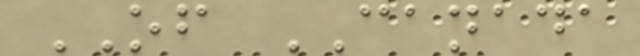OF CANADA
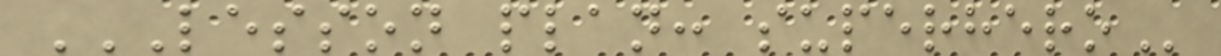LESSON PLAN: SUPERHERO
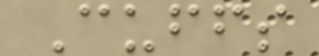Cuffs
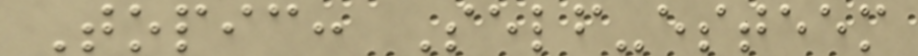Topic: Self-esteem
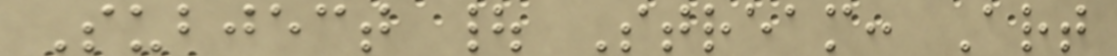Subject | Stream: Art
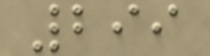299
